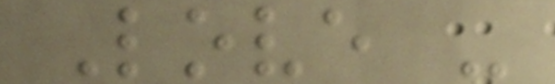Love -
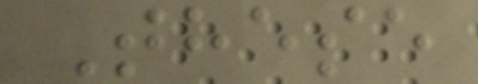These
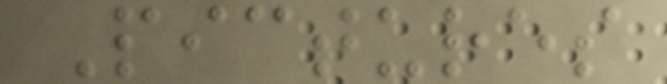Pictures
